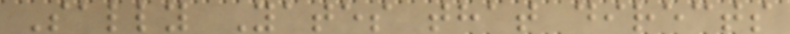Sally Yates that directs
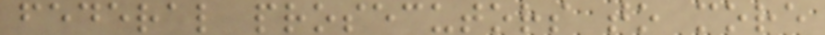federal prosecutors to more
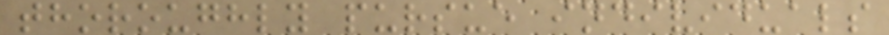thoroughly pursue individuals
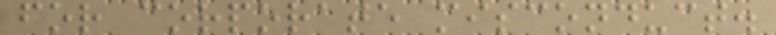for corporate misconduct.
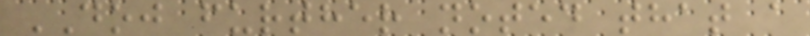DOJ further noted that a
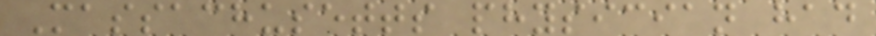Massachusetts physician had
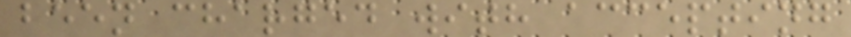been charged with accepting
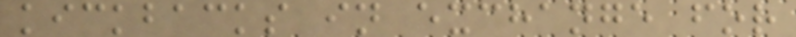kickbacks in exchange for
